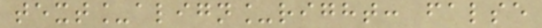text_align_right: false
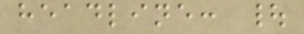headline: |
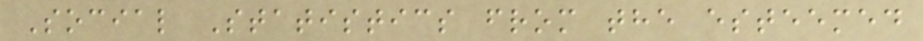Social Statistics from the esteemed
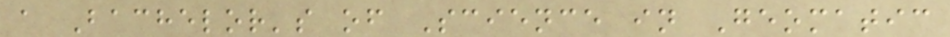a Bachelor's of Science in Geomatic
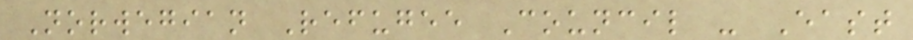Norwegian Refugee Council - East
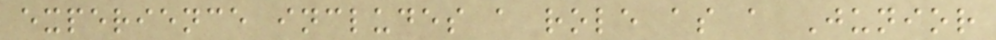experience includes a role as a Junior
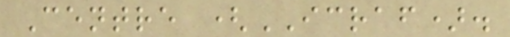Centre (ICRAF).
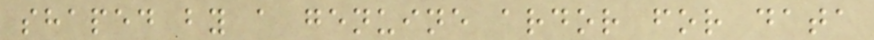shaped by a genuine ardor for data
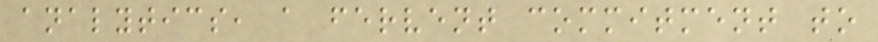analytics, a fervent commitment to
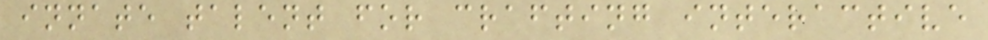innate talent for crafting interactive
